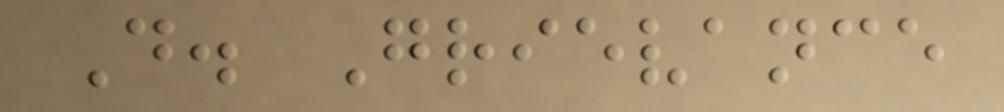D. Grievance
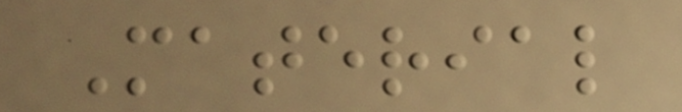Material
